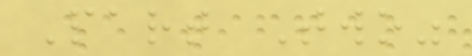Part Two"
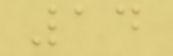14
